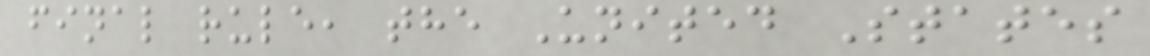final rule, the United States
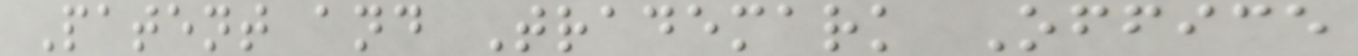Patent and Trademark Office
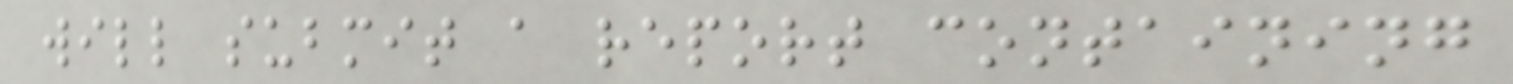will submit a report containing
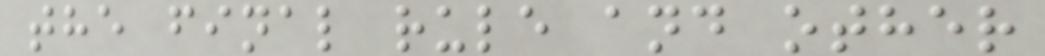the final rule and other
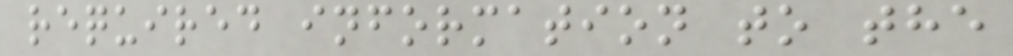required information to the
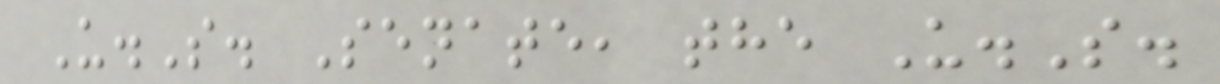U.S. Senate, the U.S.
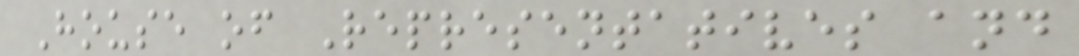House of Representatives and
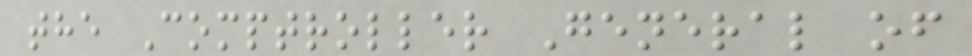the Comptroller General of
